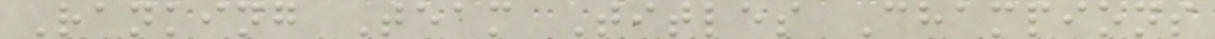Ranking Team Titles Champions
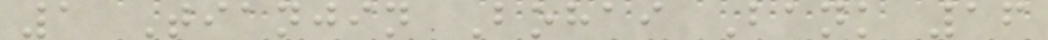1 Tianjin Bohai Bank 16
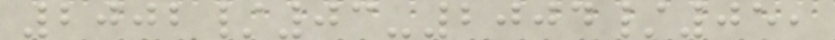2002/03-2004/05,
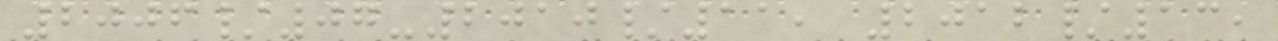2006/07-2010/11, 2012/13,
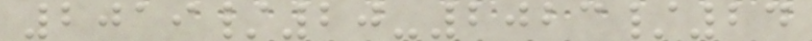2019/20-2023/24
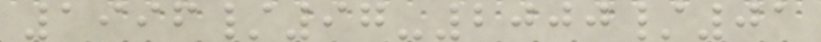1996/97-2000/01
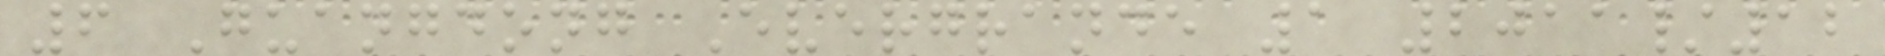6 Guangdong Evergrande 1 2011/12
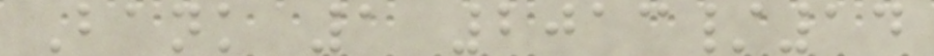Bank 1 2013/14
